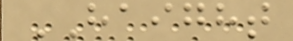HAIGHT
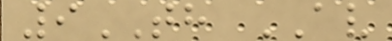9TH AV
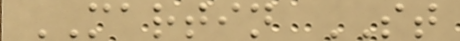MARTIN ST
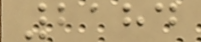2184
